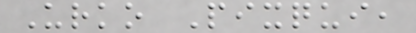Urko Pixqui,
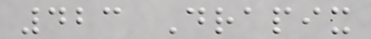423 Drapix
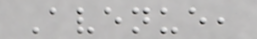Avenue,
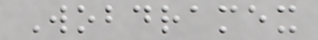Wobdramex
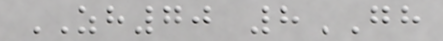ZH70 8GH
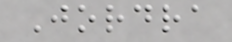Jordra
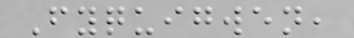Fyquigwen,
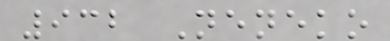932 Neneko
